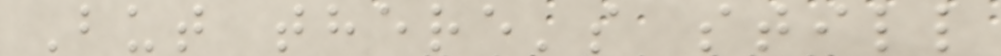But there's still
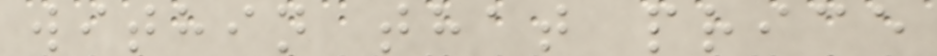within that price
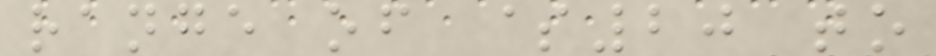range of $20 to
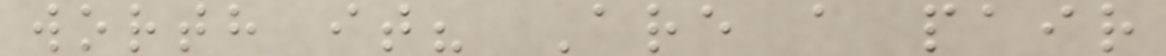worth it? Are a pair
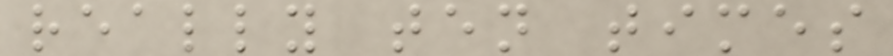really ten times
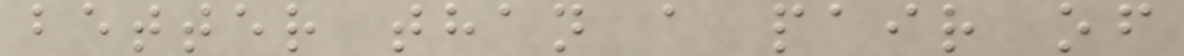better than a pair of
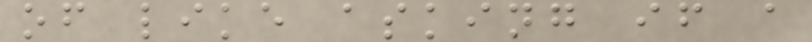of like asking if a
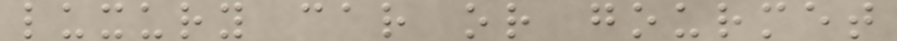luxury car or gourmet
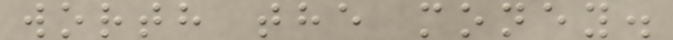worth the money.
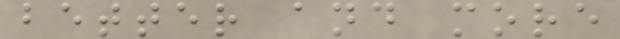better and more
